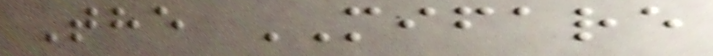The MIFARE
